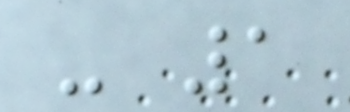- 1
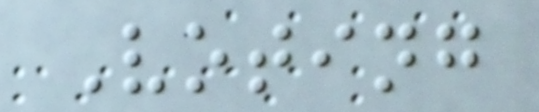Voting
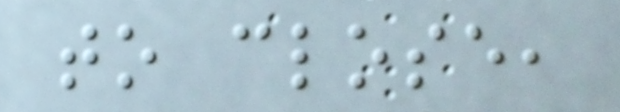to close,
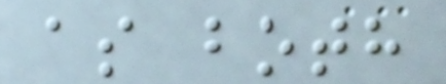as both
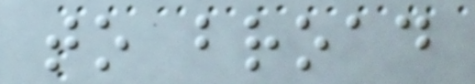to broad
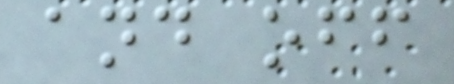and off
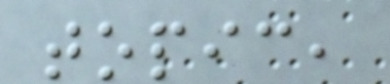topic,
